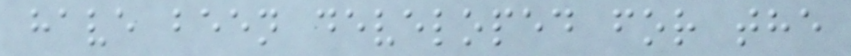have been developed for the
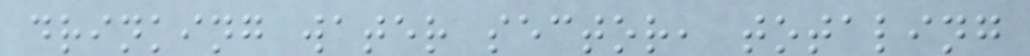drinking water sector, totaling
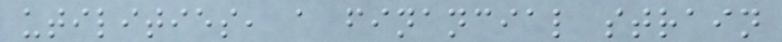utilities, a financial strain
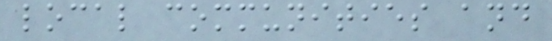local communities and
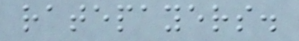ratepayers.
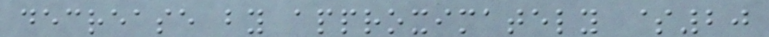decrease by approximately $20
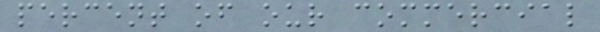percent of our commercial
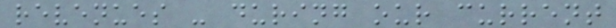revenues - during our current
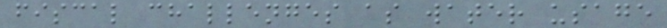fiscal challenges as water usage
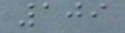109
